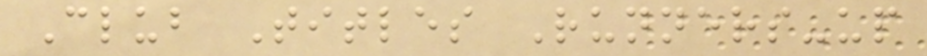Club Titles Runners-up
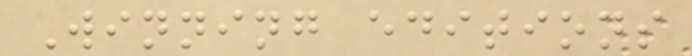Winning editions
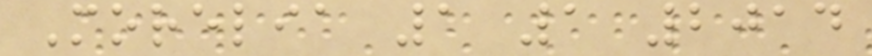Morelia 1 1 2014
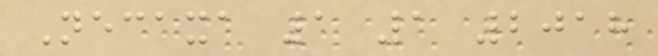Necaxa 1 1 2018
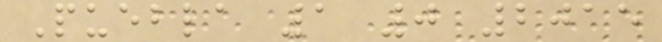Puebla 1 0 2015
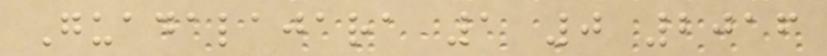Guadalajara 1 0 2016
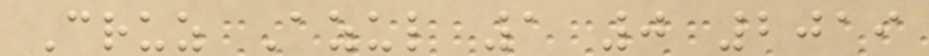Cruz Azul 1 0 2019
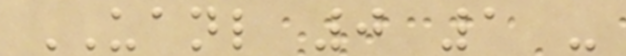UANL 0 1 -
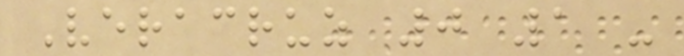Veracruz 0 1 -
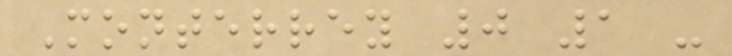Monterrey 0 1 -
